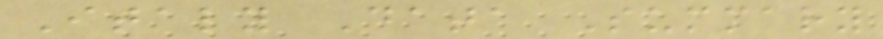Italy Data Summary
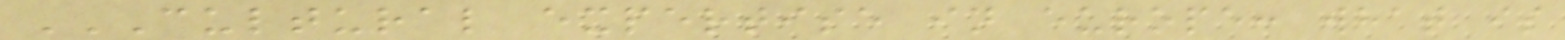CULTURAL EXPERTISE IN EUROPE: WHAT IS
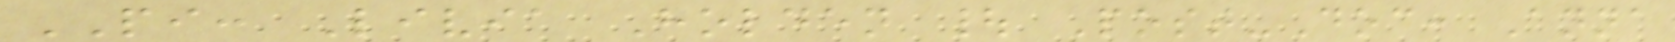PI: Livia Holden | Post-Doc: Anna
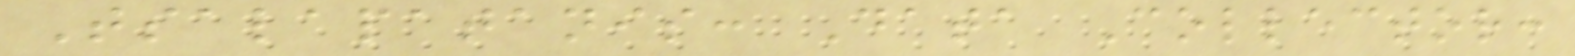Tsalapatanis: Data Collector:
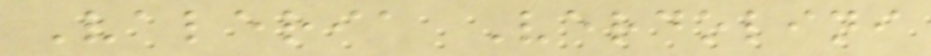Valeria Verdolini
